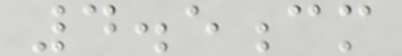4.5cm
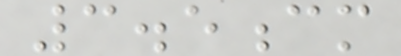3.5cm
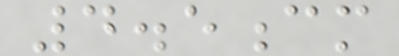4.5cm
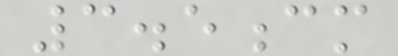3.5cm
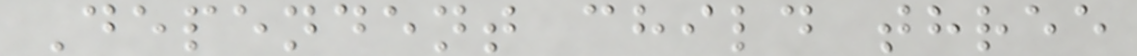Dependent child three
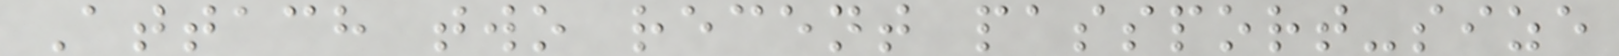Attach two recent passport-size
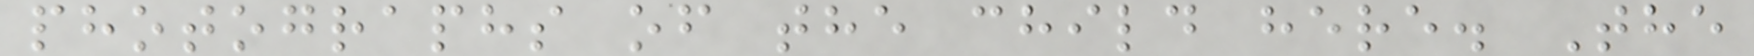photographs of the child here. The
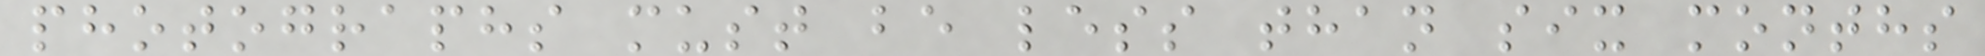photographs must be less than six months
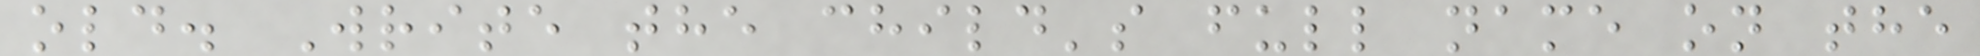old. Write the child's full name on the
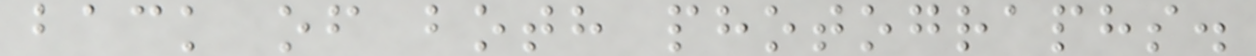back of both photographs.
